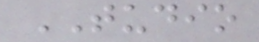TUDIO
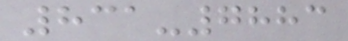831-7883
